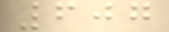607
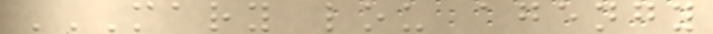MARY LOU AGENGY
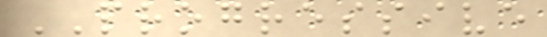PROGRESSIVE
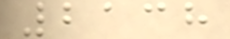2138
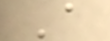A
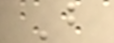B
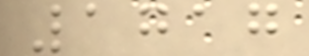1717
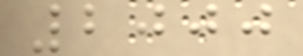2000
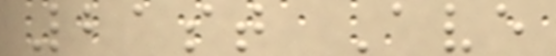21st Ave
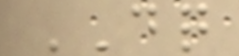DQ
